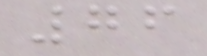76
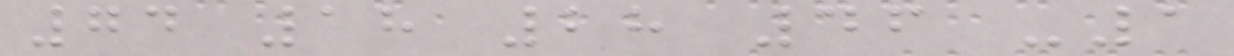74 18 28 46 -1
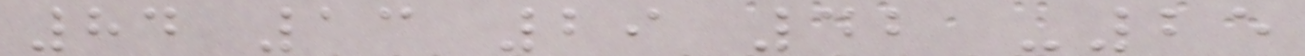84 13 29 42 -25
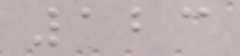123
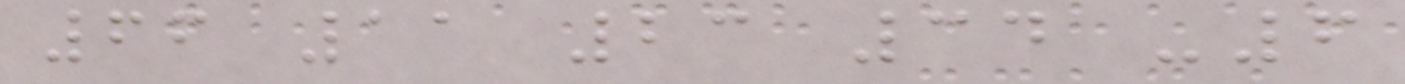66 11 23 34 -6
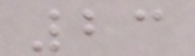23
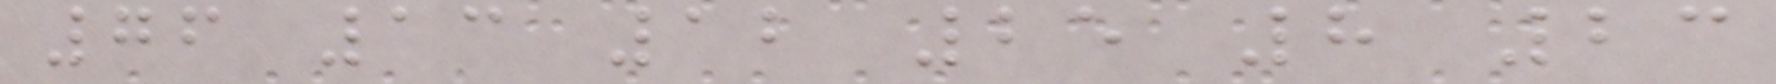76 13 12 25 8 23
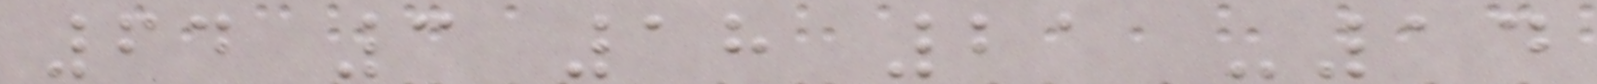64 3 18 21 -14
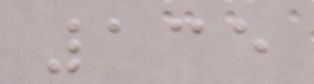135
